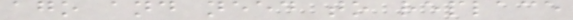ago and need to replace
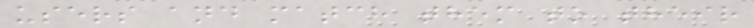users and match them to their
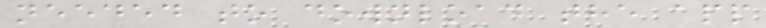needed to download the app
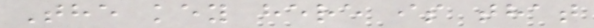The key here is that
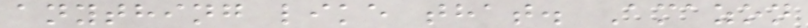anything like that. Amazon
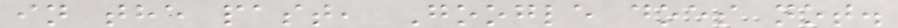in the past, Google does not.
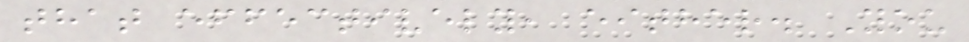that effectively, either. You
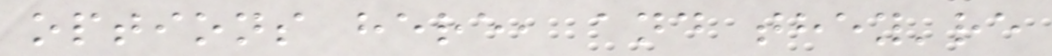options here, and they're
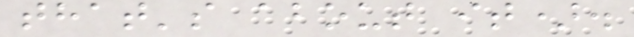that's about it).
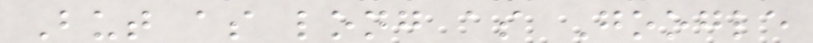But as long as Google
